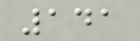141
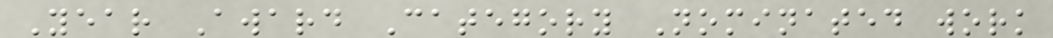Year Award Category Nominated work
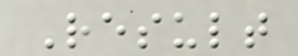Result
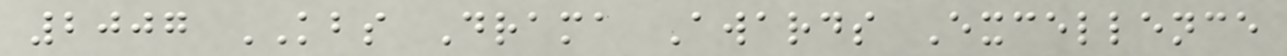2007 KBS Drama Awards Excellence
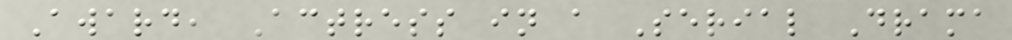Award, Actress in a Serial Drama
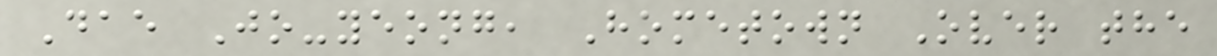Dae Jo-yeong, Hometown Over the
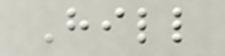Hill
